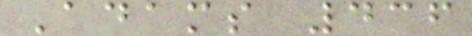Adams 436
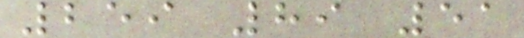259 89 51
